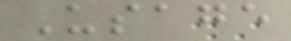Usage
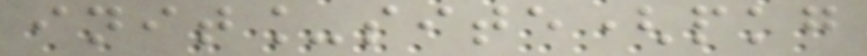init_site(pkg
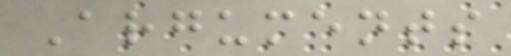Arguments
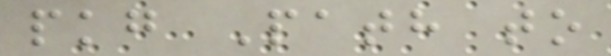pkg Path to
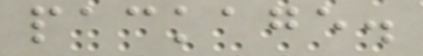package.
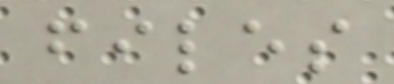files
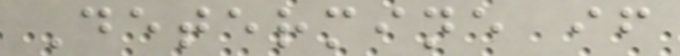Determine if
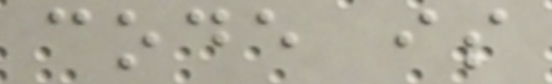code is
